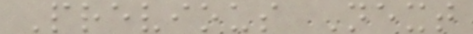Previous Next
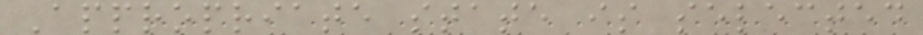Appropriate state is selected
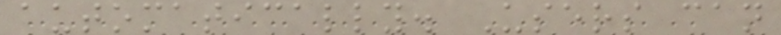automatically. Users can
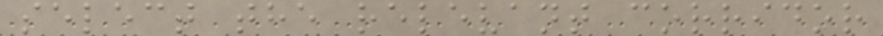select the relevant corridor
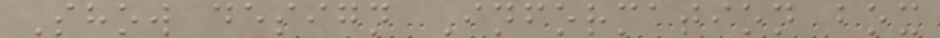Show design Information box
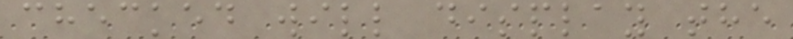checked will display the
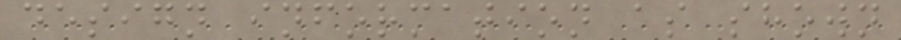design information as shown
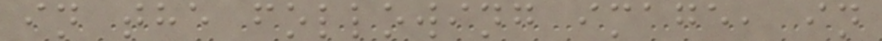in the following image, in
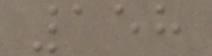158
